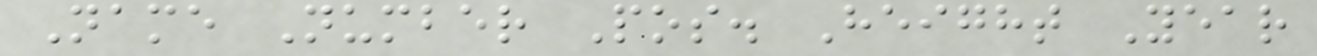Name Number Pos. Height Year
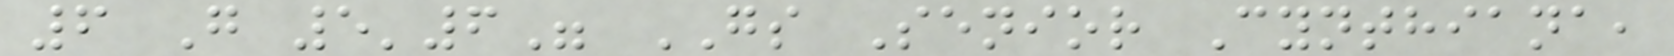6 G 5'6" GS Senior Cynthiana,
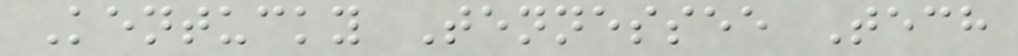Kentucky Tennessee Tech
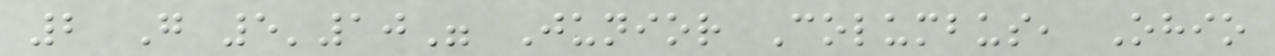2 G 5'10" Junior Columbus, Ohio
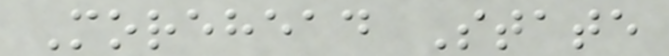Morehead State
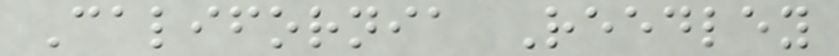California Reedley
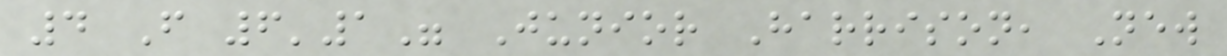4 F 6'1" Junior Harrison, New
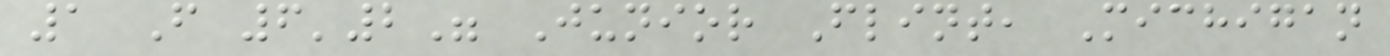1 F 6'2" Junior Flint, Michigan
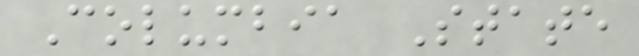Columbia State
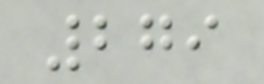279
